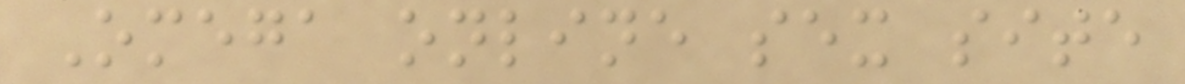Omega online sex site
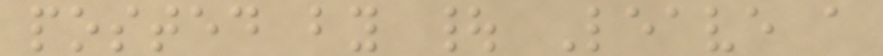posted by | Leave a
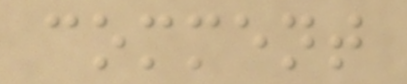comment
